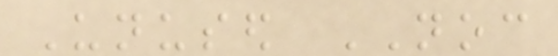Unused NOC
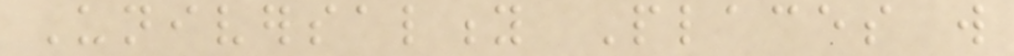Universality Places will
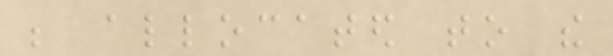be allocated to the
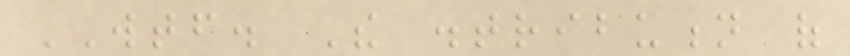WTF. The distribution of
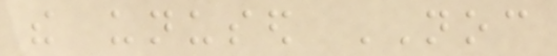the unused NOC
